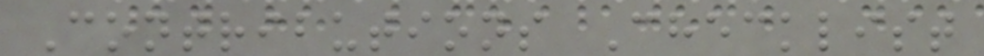Contributions Checklist
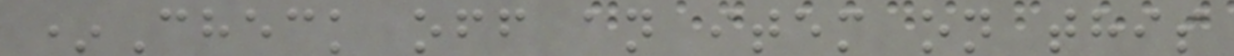*Check off an item on this
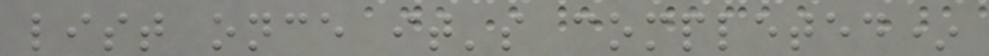list once it's completed*
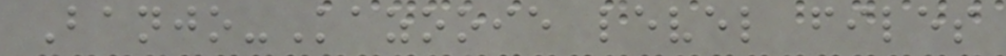Banjo-Kazooie level files
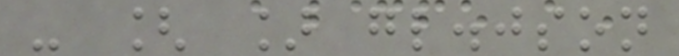- [ ] gl.json
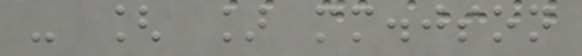- [ ] mm.json
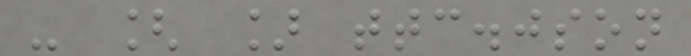- [ ] ttc.json
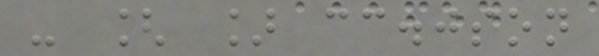- [ ] cc.json
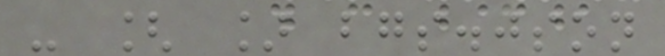- [ ] bgs.json
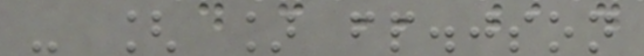- [ ] fp.json
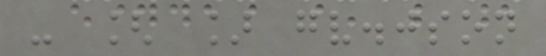- [ ] gv.json
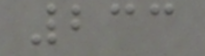233
